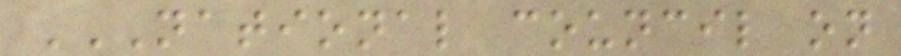NATIONAL COUNCIL ON
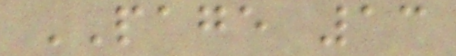PAGE 13
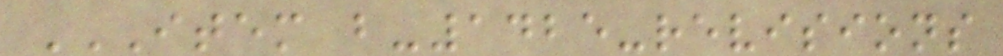ITEM B-1425-REVISIONS
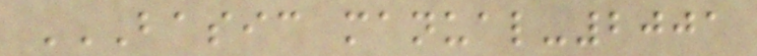BASIC MANUAL-2001
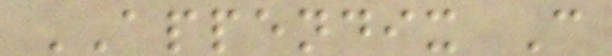APPENDIX C
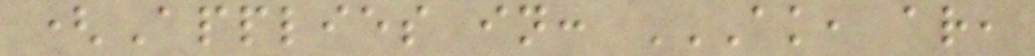(Applies in: AK, AR,
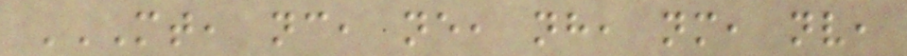MT, NC, NE, NH, NM, NV,
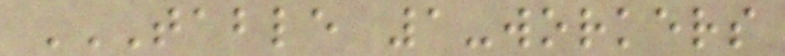TABLE 1-WORKERS
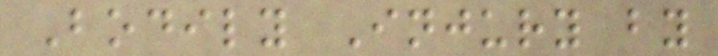Bodily Injury by
